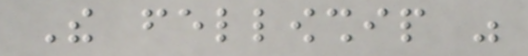The fellowship was
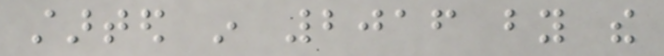started in 2016 by the
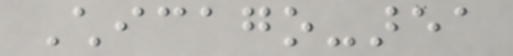Chicago-area
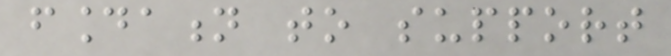foundation to support
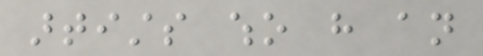artists who have an
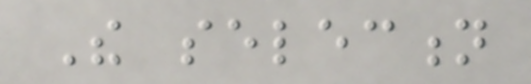The selection
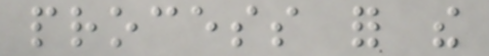process for the
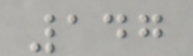147
